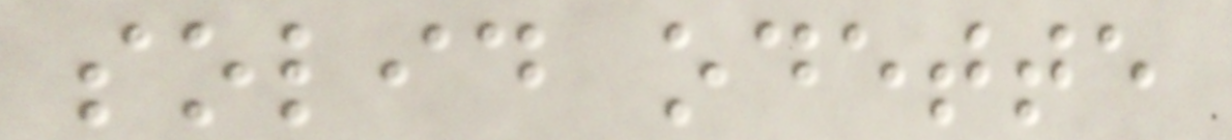solid odette
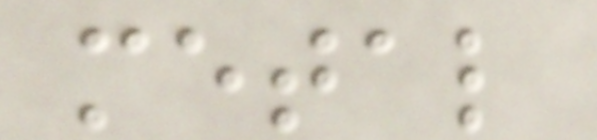metal
